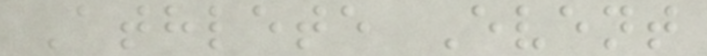Athlete Event
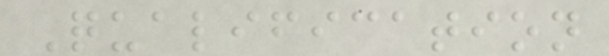Qualification
